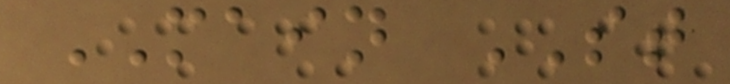MAIN ST
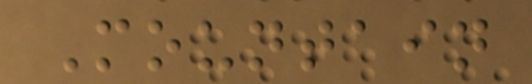Mountain
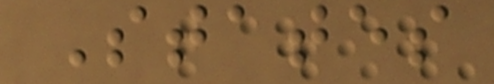States
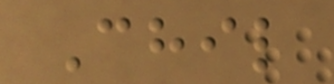Chil
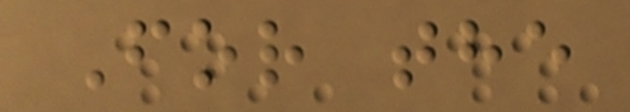For the
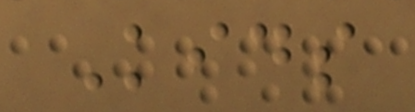Kids
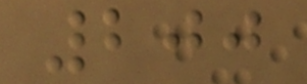200
